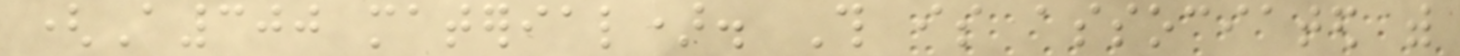(A300 material). This is associated with
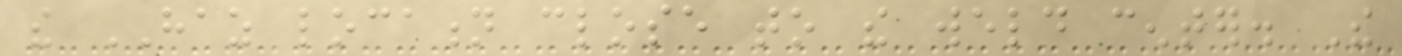the HAZ location close to the weld center. The
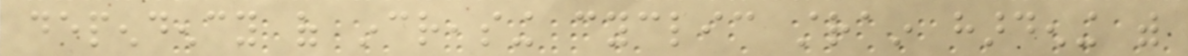dependency of increasing cyclic strain hardening with
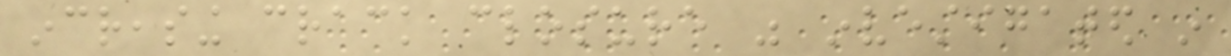increasing crack closure was investigated in
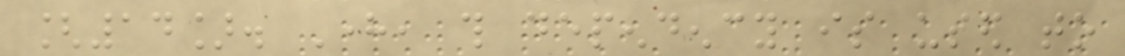[14]. Here, this dependency is used to
